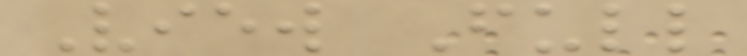View Full
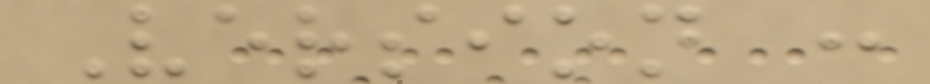Version :
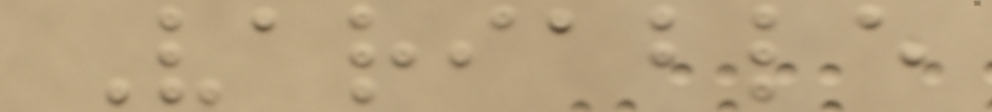Variable
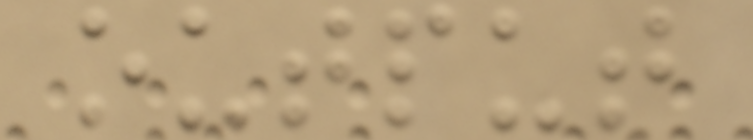output
